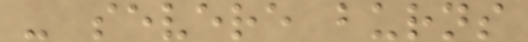- severe burns
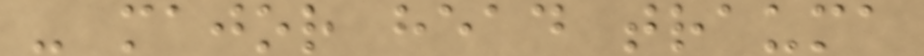- major head trauma
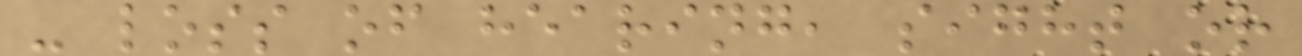- loss of hearing, sight or
